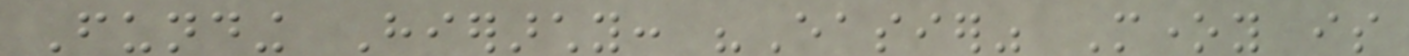Funding Hierarchy: "Easier" Money is
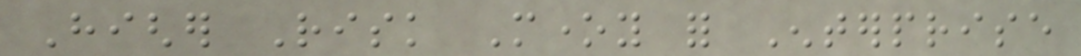Higher Risk Money for Enterprise
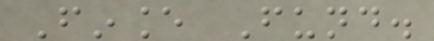Finance Fund.
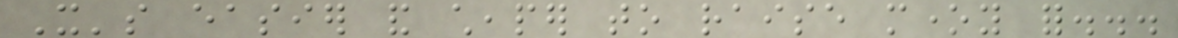It's easier and cheaper to raise money for...
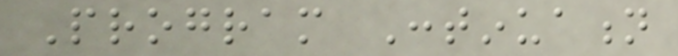Program Continuation
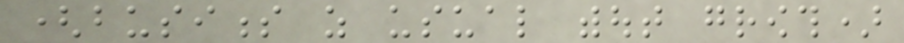(business as usual without growth)
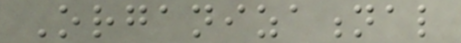Organizational
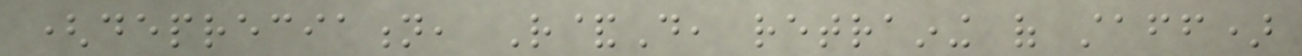(depreciation, R&D, retraining of staff)
